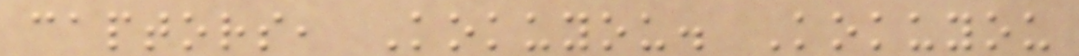captors, Kokuyou. Kokuyou
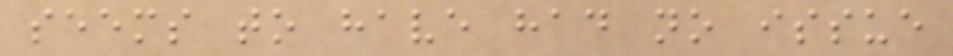seems to have had no issue
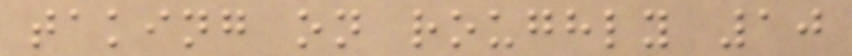taking on roughly 10
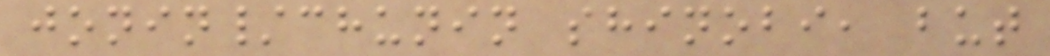jonin/chunin shinobi, but
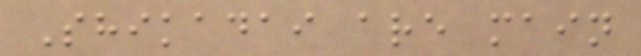Shikadai are main
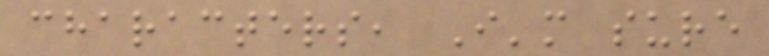characters, I'm sure
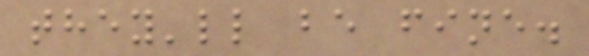they'll be fine.
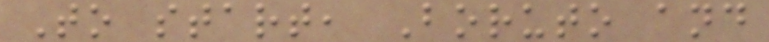To start, Boruto and
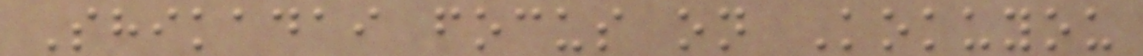Shikadai focus on Kokuyou
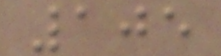105
